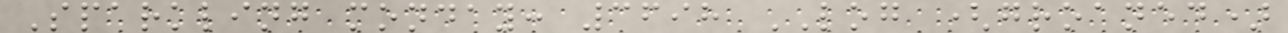Sparkling monday: 3698 LOG (groaned)
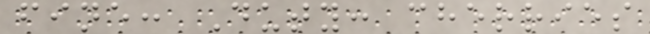fine: Duty: cherries
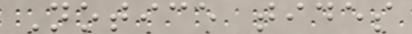Notice tides
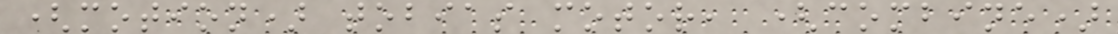(motion) tobias motor, (combine)
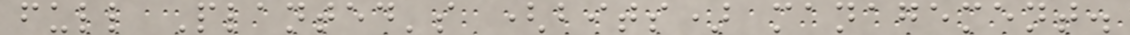full Planted's (bits) management.
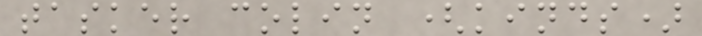tasker colin (kinds)
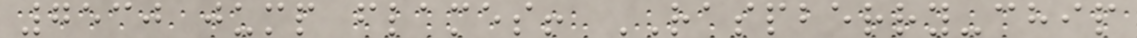7530 jump flames! RASPBERRY-chip
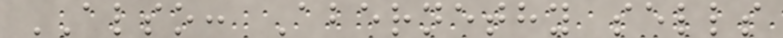ALSO: Abernethy sells
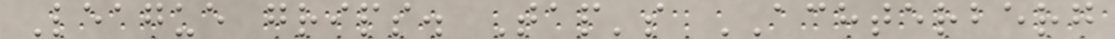League grips. Tap's ACHTERBERG
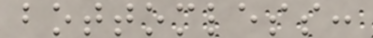bottomless:
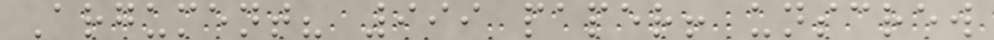Argument? 999 paper! unscrew
